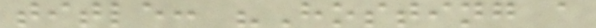title: "Hosting a
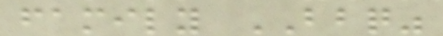family BBQ"
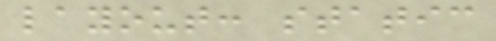layout: static
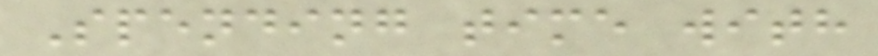Spending time with
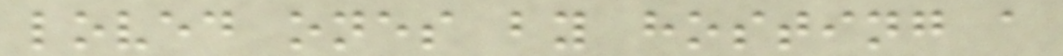loved ones by hosting a
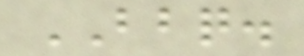BBQ.
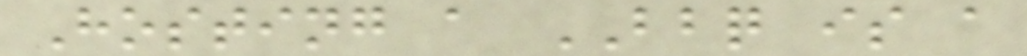Hosting a BBQ is a
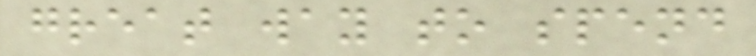great way to spend
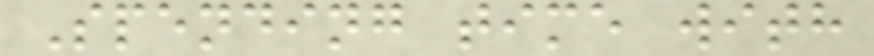Spending time with
